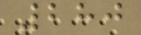280
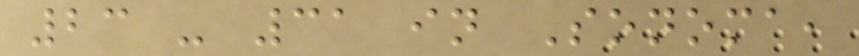23 - 31 in Sonoma,
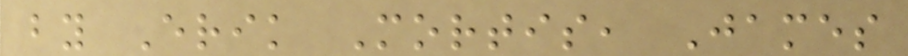by Erik Mortis, James
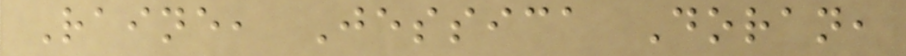Raine, Jessica Doran,
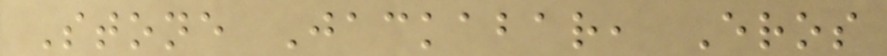Stone Jackabar, Eros
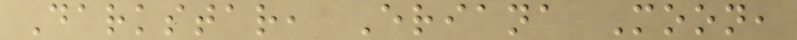Darkstar, Eriana Moon,
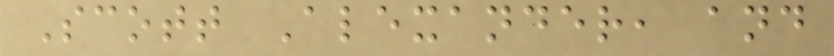Scott Alexander, and
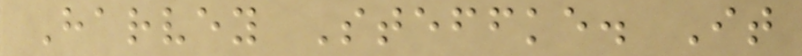Harvey Steffke. It
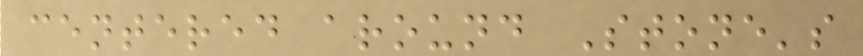centered around Stone's
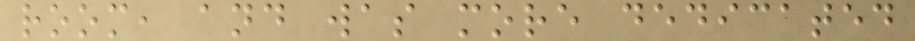room, and was more dedicated
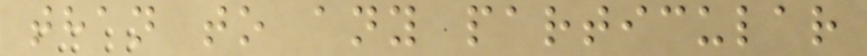than to any particular
